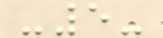-5-
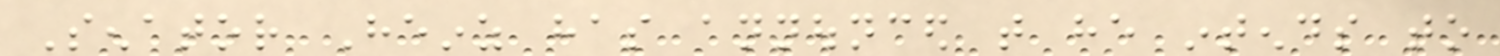Senator Heinz has announced that he intends to
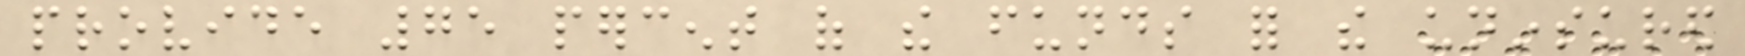provide 75 percent of the funds for the uninsured
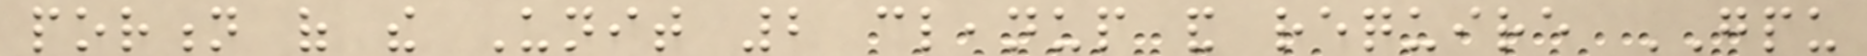portion of the Unit 2 cleanup and require GPU
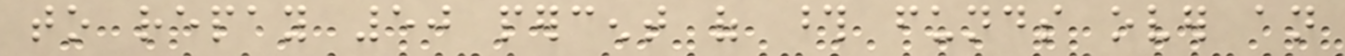to repay 50 percent of those funds over an
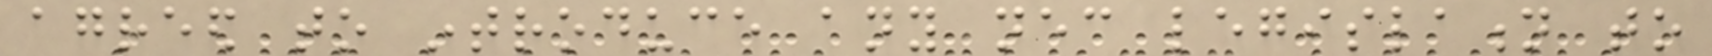agreed to introduce any necessary legislation to
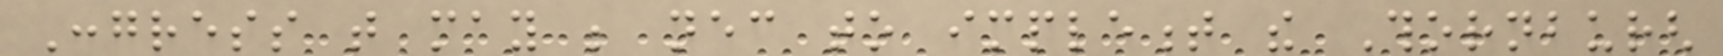Congress that may be necessary to implement the Thornburgh
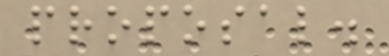proposal.
